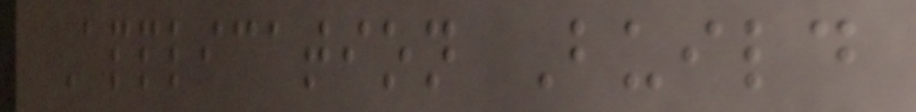Application Build
